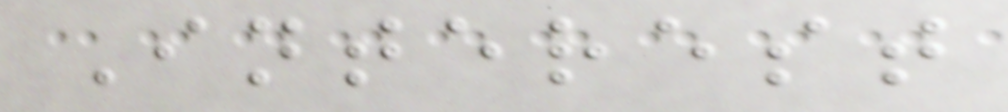Interest
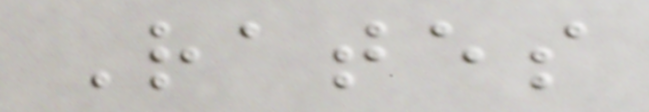Rates
